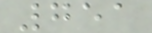751
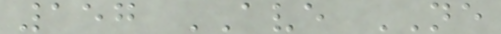157 AVE NE
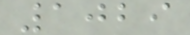1029
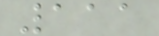111
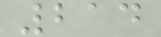214
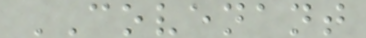COVENANT
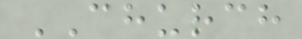CHURCH
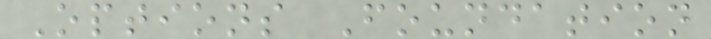Options Foundation
